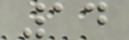14
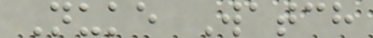Nuke Watch
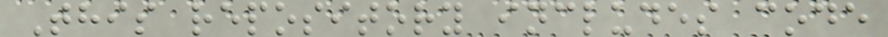This repository includes code
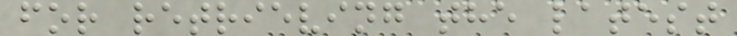for retrieving the latest
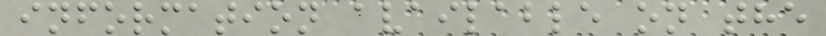information available on the
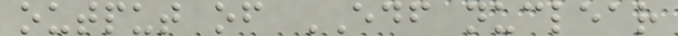output of EDF nuclear
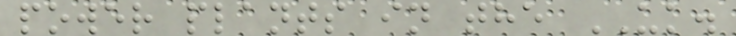power plants in the UK.
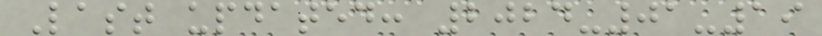Last updated: 2024-01-19
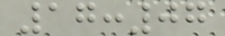17:07
